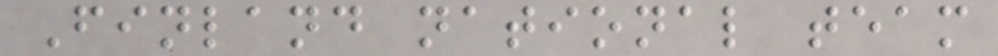Finland national team
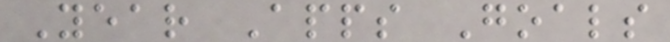Year Apps Goals
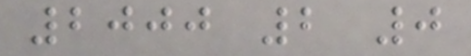2000 2 0
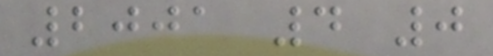2001 4 0
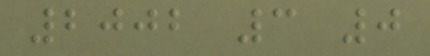2002 3 0
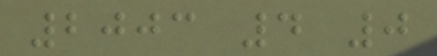2003 4 0
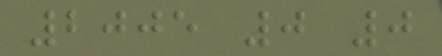2005 0 0
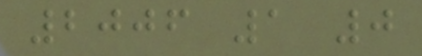2006 1 0
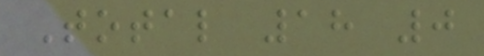Total 18 0
